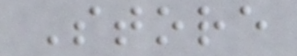Store
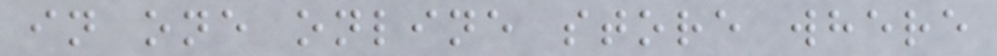in one online store where
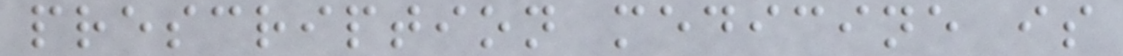prescription medicine is
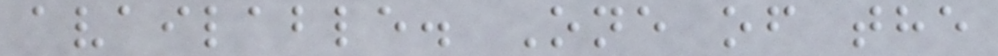available. One of the
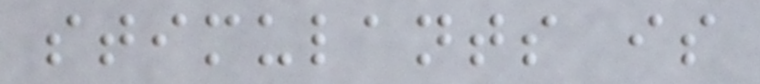stimulants is
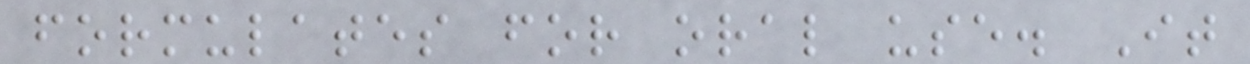formulates for oral use. It
